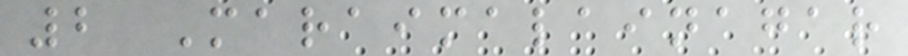2 Maraimalainagar
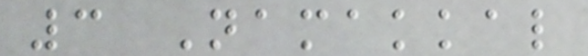3 Namakkal
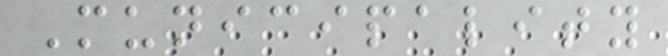Municipality
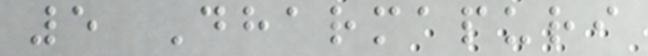5 Dharmapuri
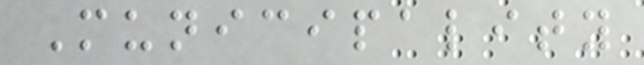Municipality
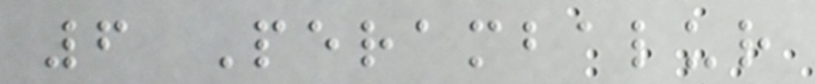6 Perambalur
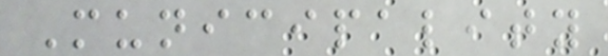Municipality
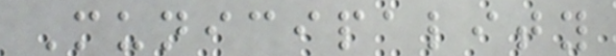Municipality
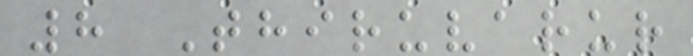8 Thiruvarur
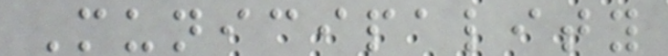Municipality
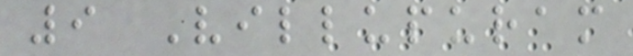9 Villupuram
